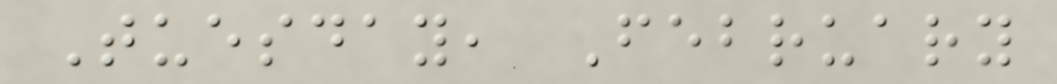Tuesday, February
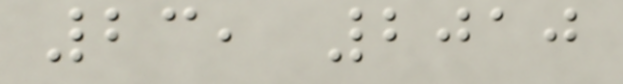23, 2010
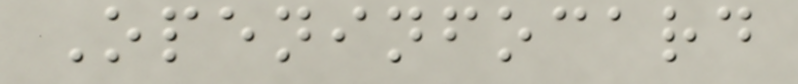Openinfocard
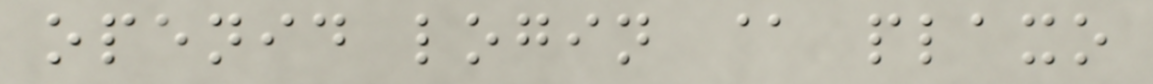openid login @ plaxo
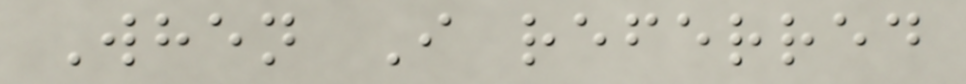When I referred
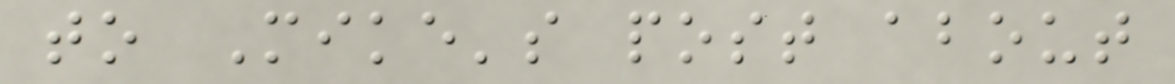to Mike's post about
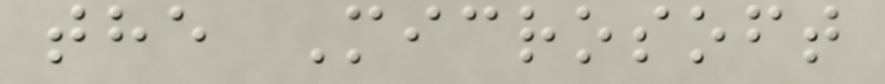the Microsoft
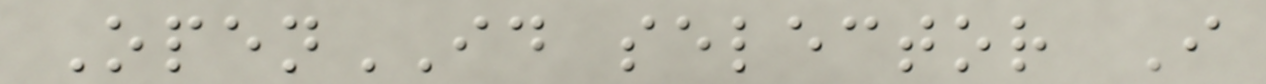OpenID selector I
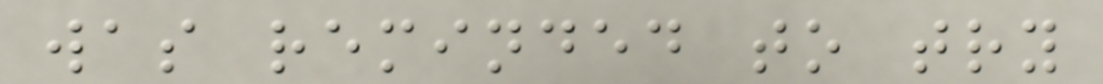was reminded to try
